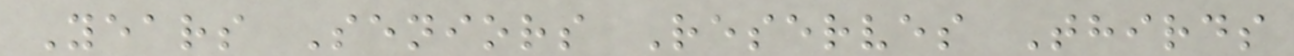Years Seniors Reserves Thirds
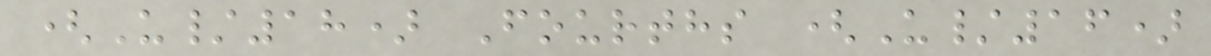(U/18) Fourths (U/16)
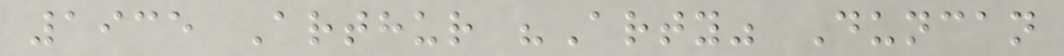1935 Arthur "Arty" Duncan
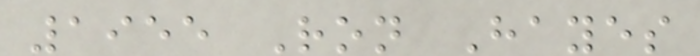1955 Ron Hayes
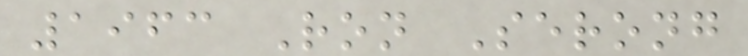1963 Ron Serong
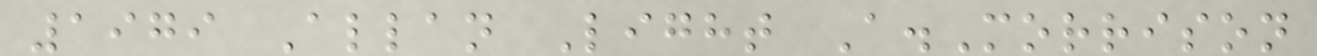1979 Allan Light A.Morrison
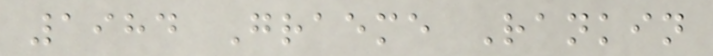1984 Graeme Rankin
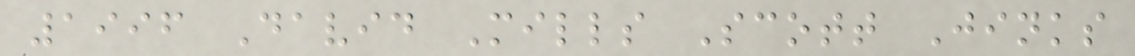1996 David Mills Scott Jinks
